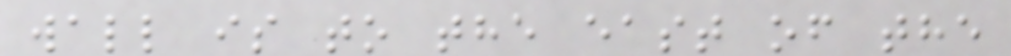wall is to the east of the
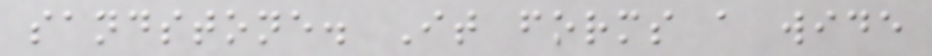sandstone. It forms a wide
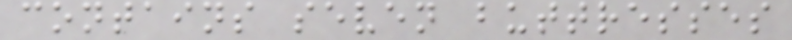contains seven buttresses
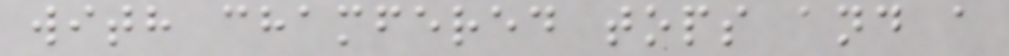with chamfered tops and a
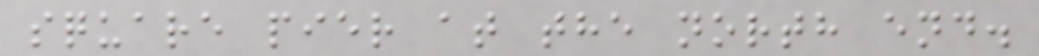square pier at the north end.
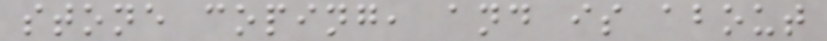stone coping, and is about
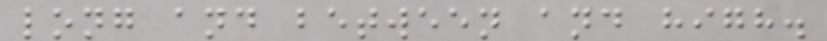long and between and high.
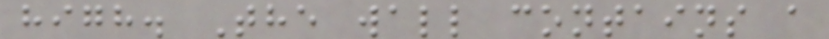high. The wall contains a
